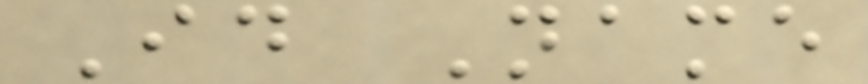Id Name
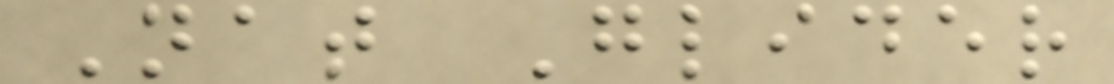Nat Glider
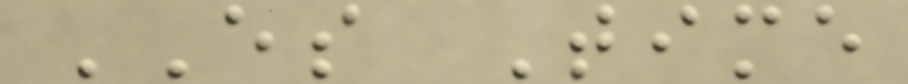ES Time
